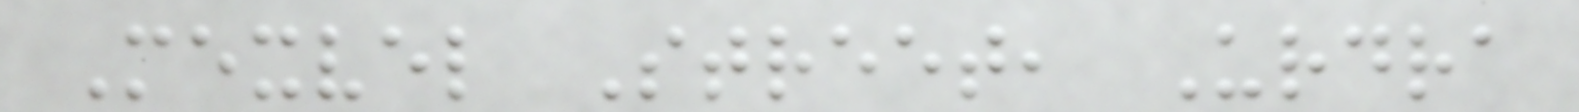Mexvel Street, Urdra
